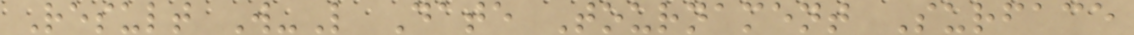Result W-L Date Tournament Surface
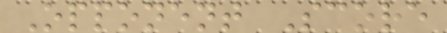Opponent Score
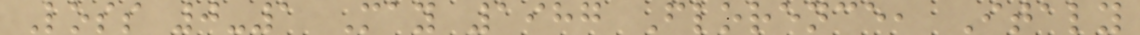Loss 0-1 May 1987 Florence, Italy
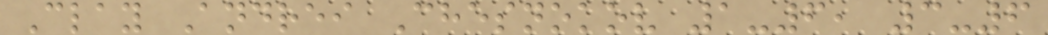Clay Andrei Chesnokov 1-6, 3-6
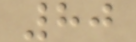80
